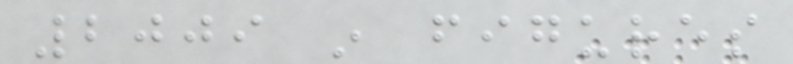2009 in figures
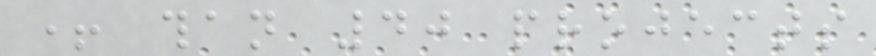+ than 40 projects
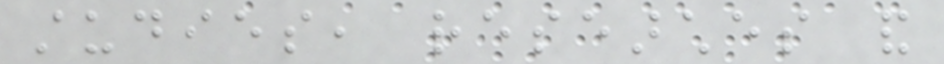studies, researches and
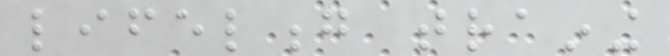lifelong training
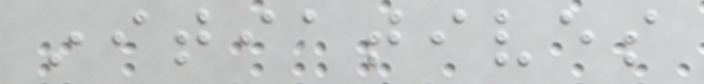initiatives
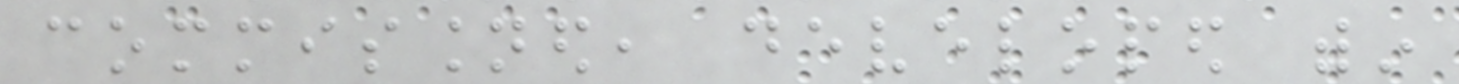commissioned, developed within
